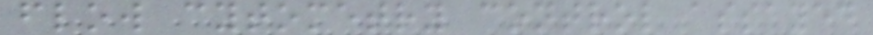flow cytometry control assayed
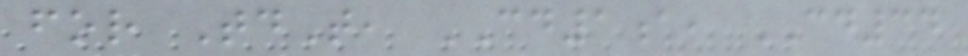for TdT, CD1a, CD34
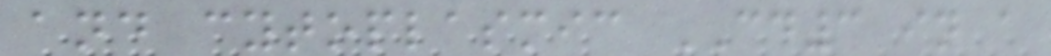and cytoplasmic CD3 in a
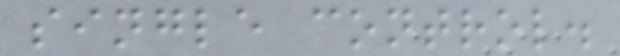single control.
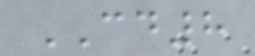CD8
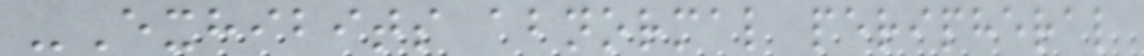-Exhibits abnormal peripheral
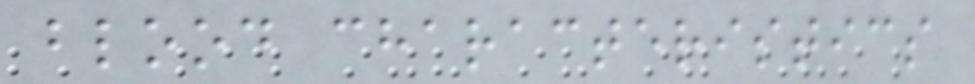blood characteristics
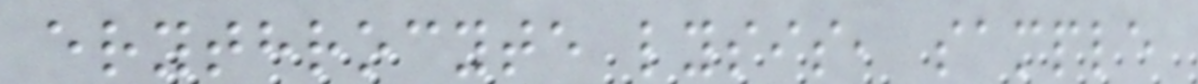erythrocyte lysis, sample
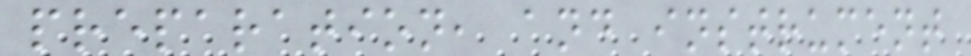preparation, and instrument
